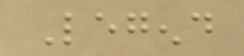Legend
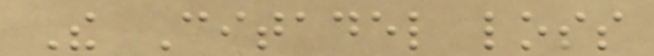The Citadel loss
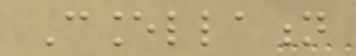Cancellation
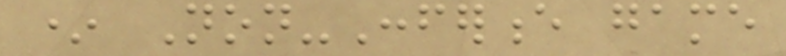* Non-Conference game
